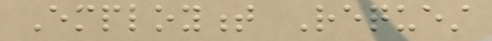Employment Request
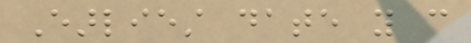Earliest date you can
